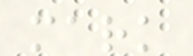mark
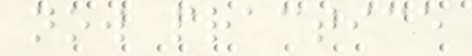now practice
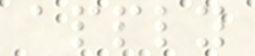apply
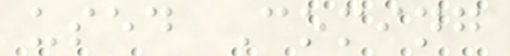used Coming
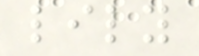lily
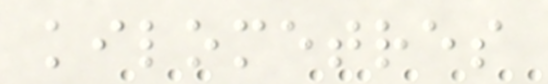kilometres
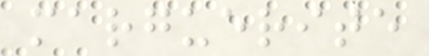marguerite
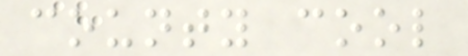county cool
